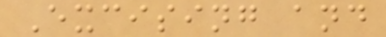Excising and
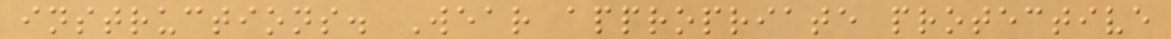instructions. Wear appropriate protective
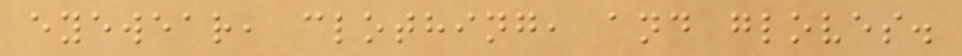eyewear, clothing, and gloves.
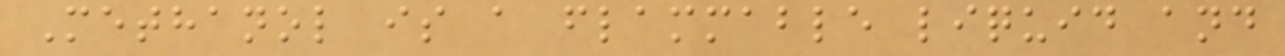Methanol is a flammable liquid and
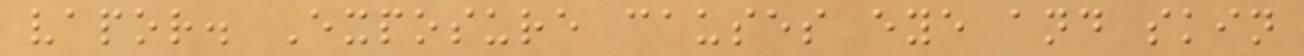vapor. Exposure causes eye and skin
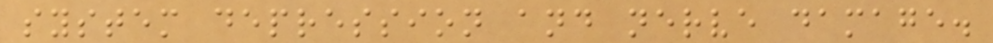system depression and nerve damage.
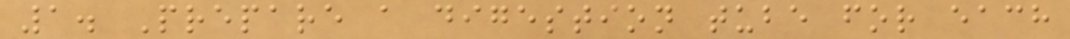1. Prepare a digestion tube for each
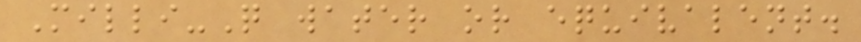Milli-Q water or equivalent.
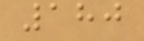180
